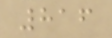816
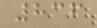836
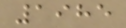1985
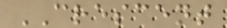CRESCENT
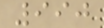990
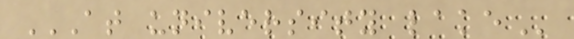AT UNIVERSITY LAKE
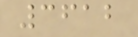3612
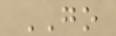GO
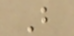B
